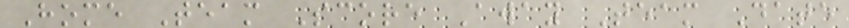Home Team Score Away Team Date
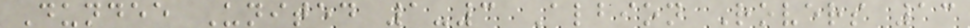Dundee United 1-3 Albion Rovers 13
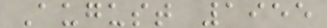August 1955
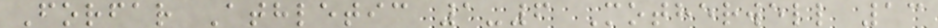Forfar Athletic 1-6 Motherwell 13
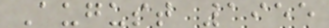August 1955
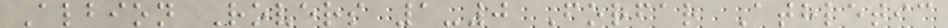Albion Rovers 1-0 Forfar Athletic
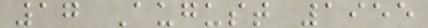17 August 1955
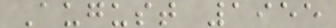August 1955
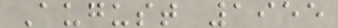August 1955
